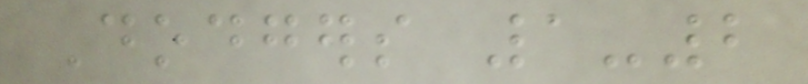Dodgers 1-2
